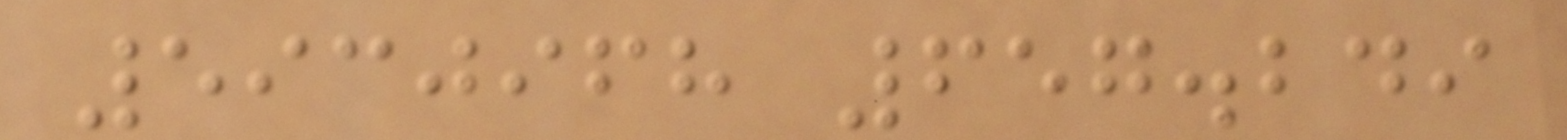5930968 657.249
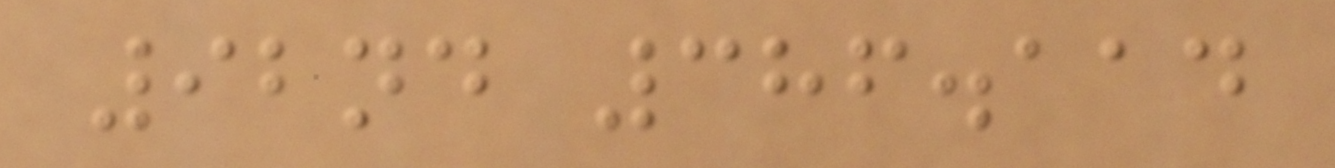92nd 386.114
